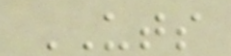UTS
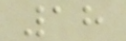18
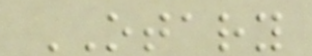OTARY
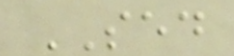SED
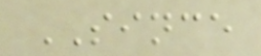SINCE
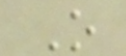O
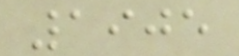1905
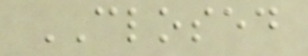CLOSED
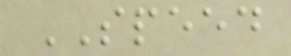SPEED
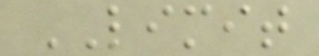LIMIT
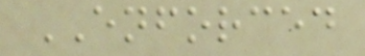ENFORCED
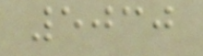5030
